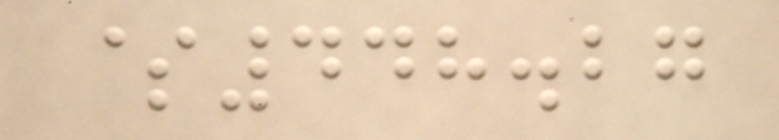$448.27
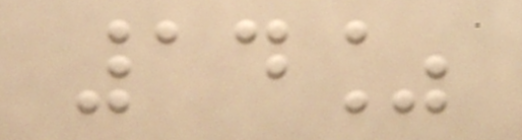14%
